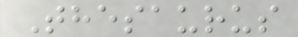Thesaurus
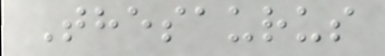Thesaurus
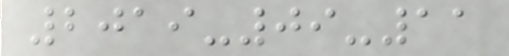2019-09-11
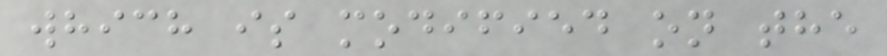which is modified on the
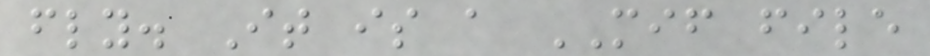fly. It is a MIF file
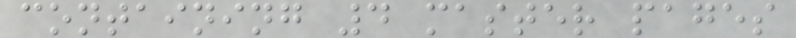containing 4 master pages
